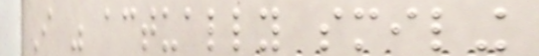I was actually smiling
